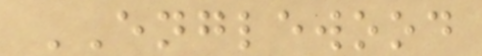ENGLEWOOD
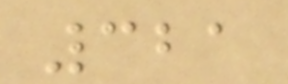321
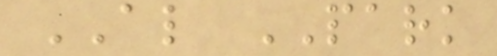AL PARK
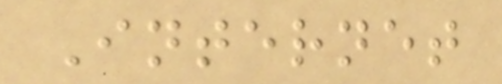Internet
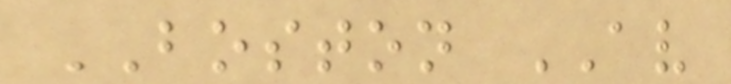BOSTON AV
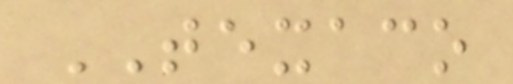TEXACO
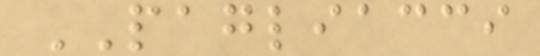PAGLIACCI
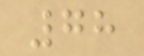78
